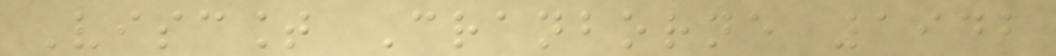Viscount Cranborne 1942
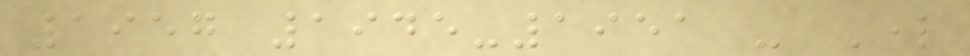1957 1945-1951 - Lord
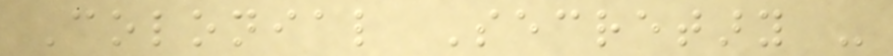Colonial Secretary -
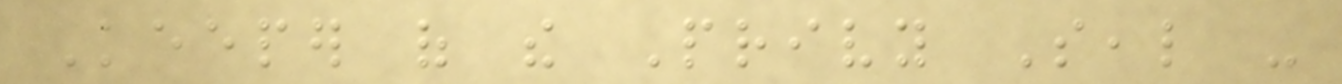Keeper of the Privy Seal -
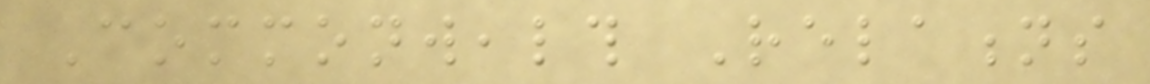Commonwealth Relations
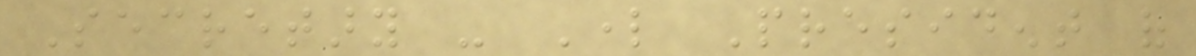Secretary - Lord President of
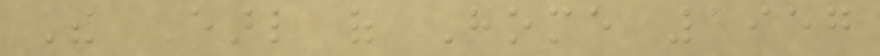The Earl of Home 1957
